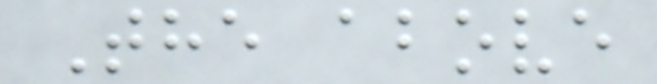The above
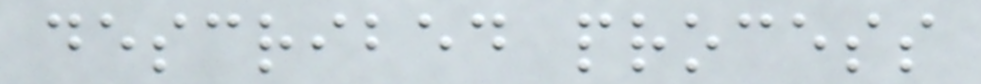described process
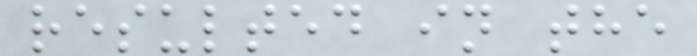resulted in the
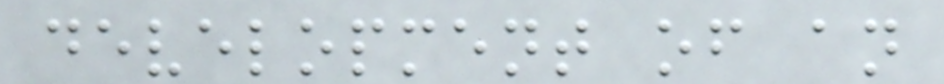development of an
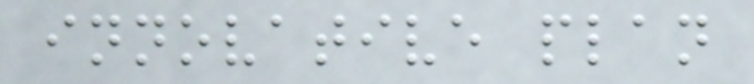innovative plan
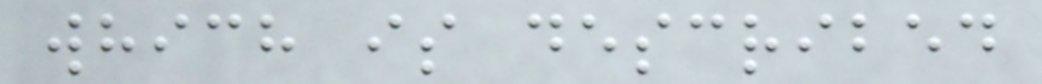which is described
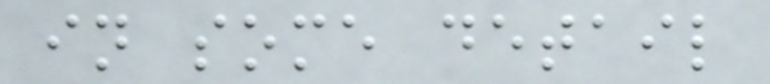in some detail
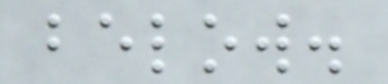below.
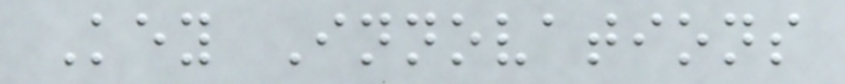Key Innovations
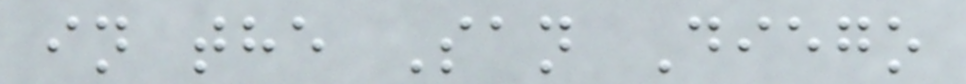in the San Diego
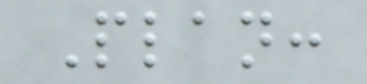Plan:
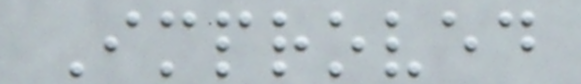Improved
